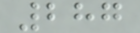287
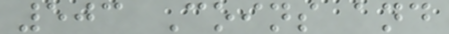503 Coins and
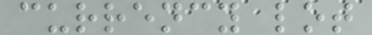currency lot
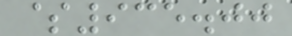$935.00
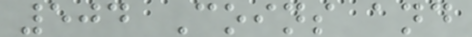504 Coins and
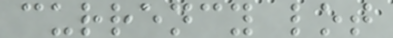currency lot
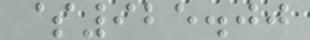$925.00
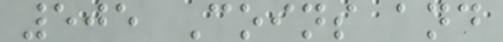505 Coins and
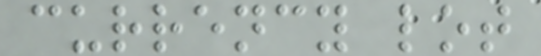currency lot
